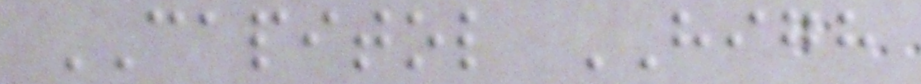CAPITOL HIGH
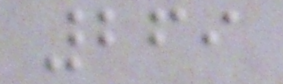269
